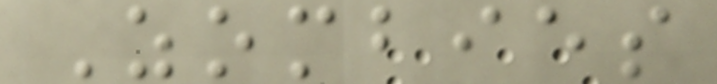Zombies
